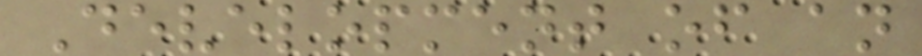Development of an
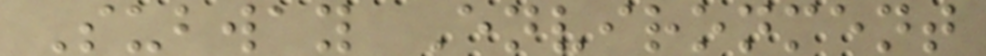Subway Environment
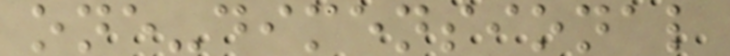one-dimensional
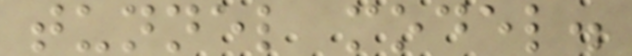tunnel model.
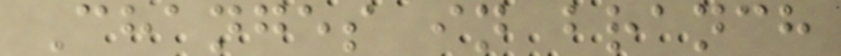Changes in branch
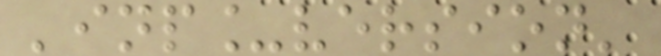'inp_version'
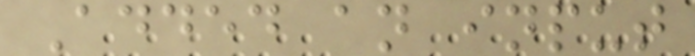Added an input
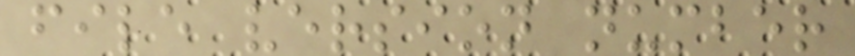file version number
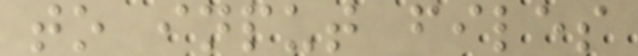to input files
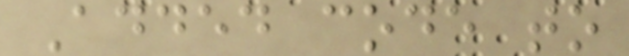Added code to
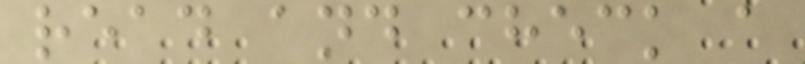read and check a
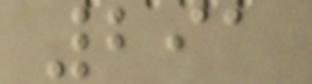291
